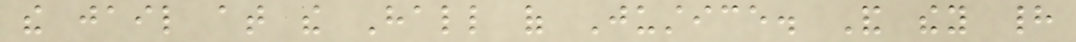the jail at the Hall of Justice. And they had
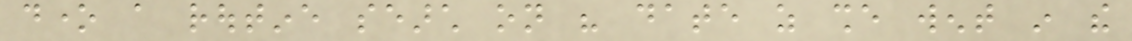done a routine search on his date as she went in the
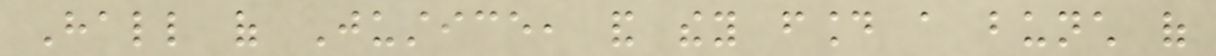Hall of Justice, and they found a bunch of
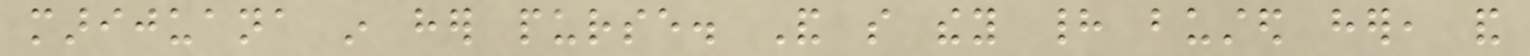marijuana in her purse. And so they had busted her, and
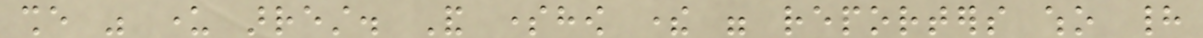she was under arrest. And somehow there were reporters who had
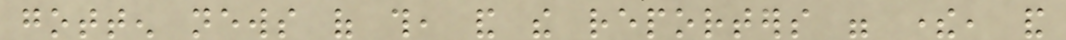gotten news of this, and the reporters were there, and
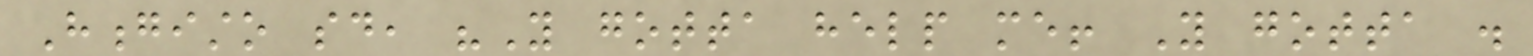Hongisto said, "You gotta help me! You gotta .
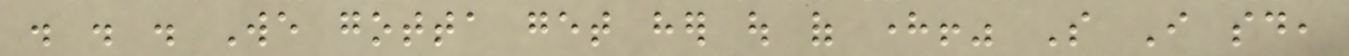. . . We gotta get her out of here!" So I said,
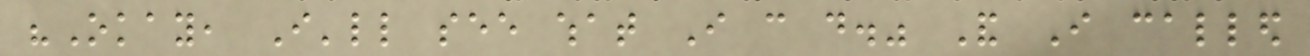"Okay, I'll see what I can do." And I called
